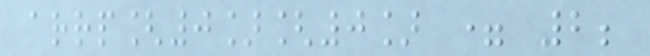arrp[0][0] = 2;
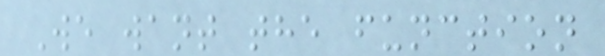We want the function
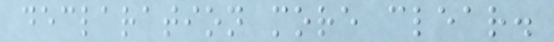declaration more clear.
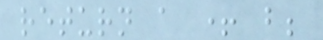return a + b;
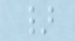}
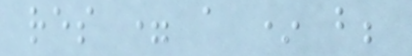res = a * b;
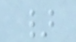}
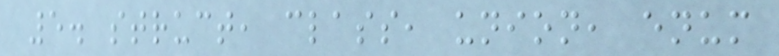5. struct, class, union, enum
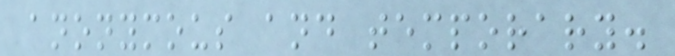anonymous and temporary.
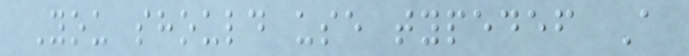You should use typedef A
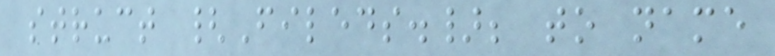struct {Fileds.}; to name
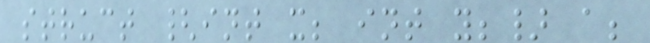struct {int x; int y;} a;
